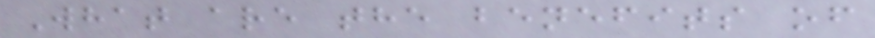What are the benefits of
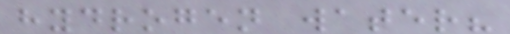hydrogen water?
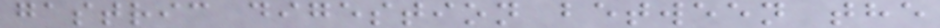gastric digestion between the
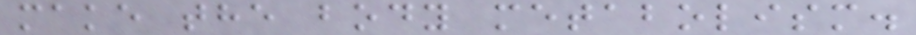make the body metabolism.
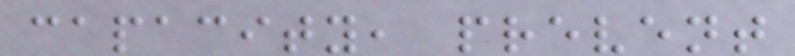capacity, prevent
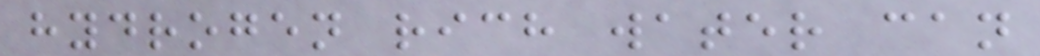hydrogen rich water can
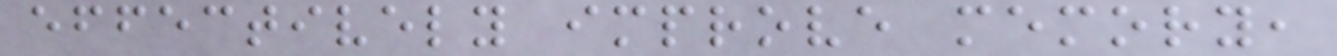effectively improve memory,
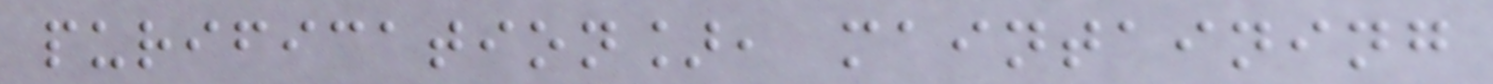purification], maintaining
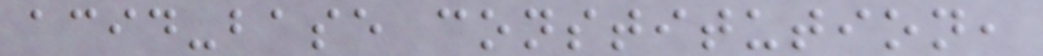acid-base constitution,
